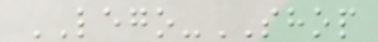LEGO-SHOP
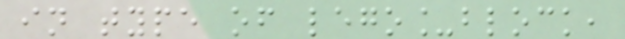in type of lego_block,
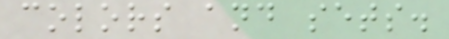colors and sets.
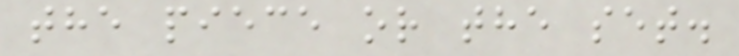the piece or the set.
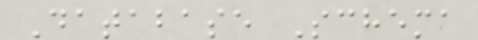Database Schema
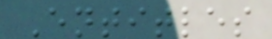Entitles
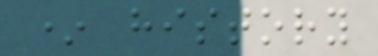* history
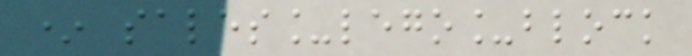* sales_lego_block
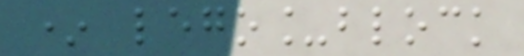* lego_block
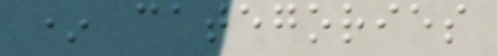* categories
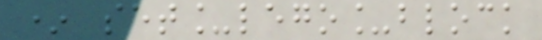* set_lego_block
